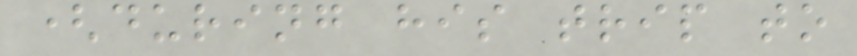(during his trip to
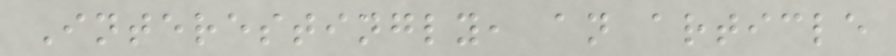Interestingly, an article
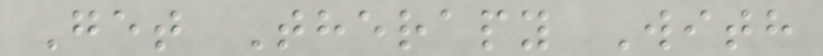Get Therapy With
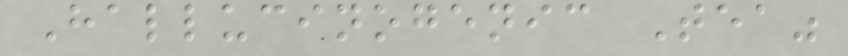Hallucinogenic Tea"
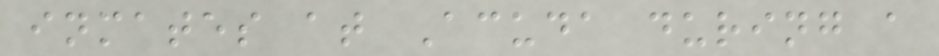inmates at Acuda during a
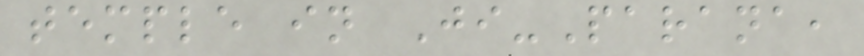temple in Ji-Parana,
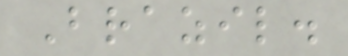Brazil.
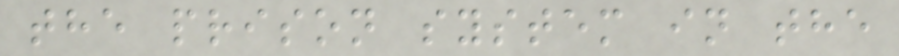the prison system in the
